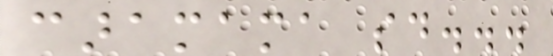caramama said...
